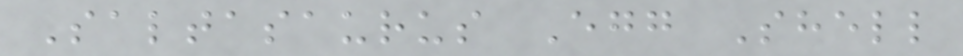Saltasaurus Egg Shell
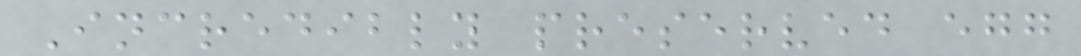Incredibly preserved egg
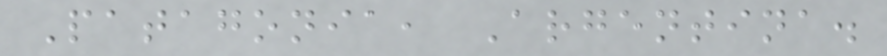Patagonia, Argentina.
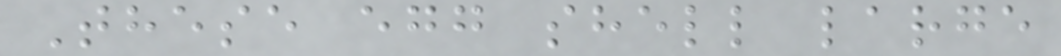These egg shell large
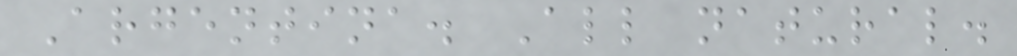Argentina. All natural.
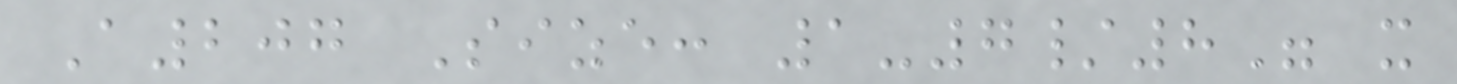A207 Size: 1-7/8" x
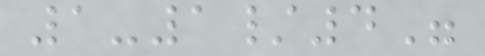1-1/4"
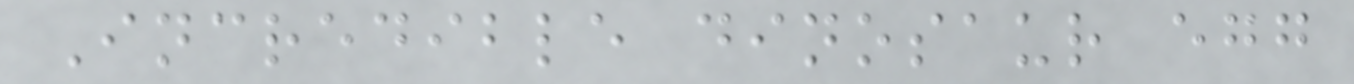Incredible dinosaur egg
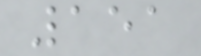151
